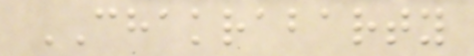CHAKRABARTY
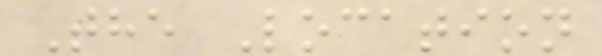The Location
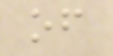of
